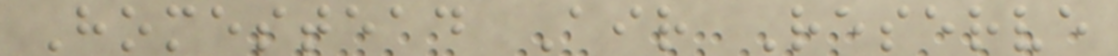Homestead Air Reserve
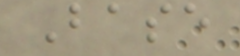Base
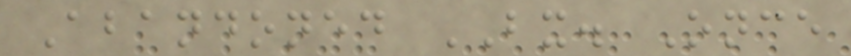Abandoned BX. Once
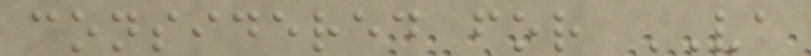considered for VA
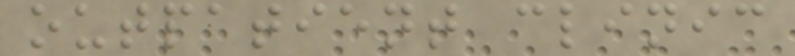outpatient clinic
